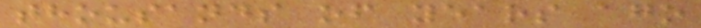thousands of years ago
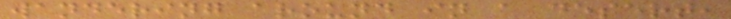wandering around in a desert,
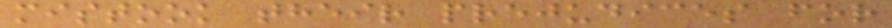mistook their prejudices for
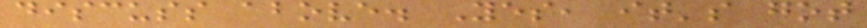discuss above. Yes, it's got
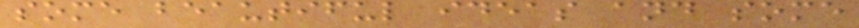some beautiful ideas and some
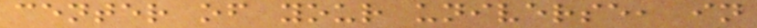center of your universe, in
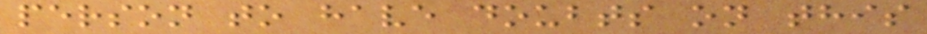person to have doubts on this
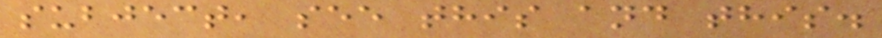subject, see this and this.
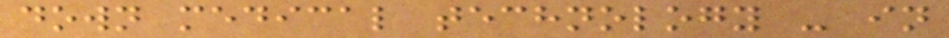down medical technology - in
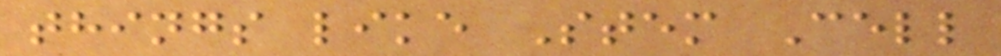things like Stem Cell
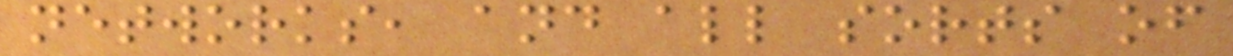networks, and all sorts of
